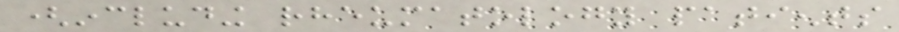(including rheumatology patients
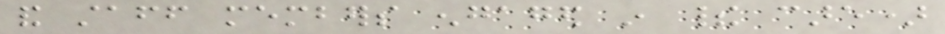and staff members engaged in their care)
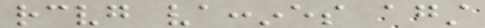receiving vaccines against
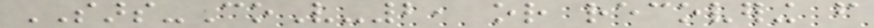SARS-CoV-2, or recovering from
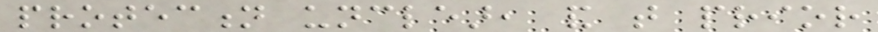protection unclear, and that prior
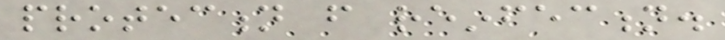protection from reinfection.
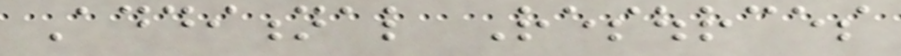Additional Resources
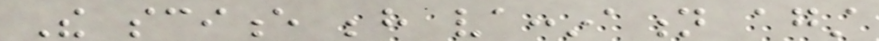The science behind vaccination against
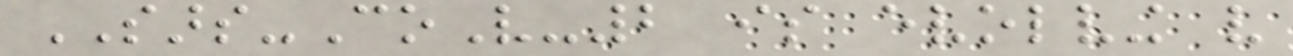SARS-CoV-2 is evolving very
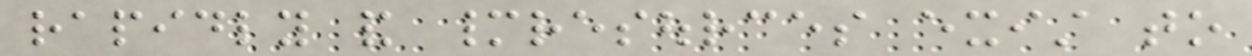rapidly and manyresources exist to
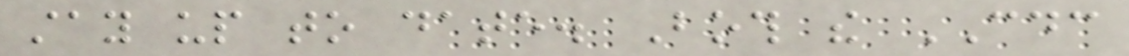stay up to date. Both the CDC
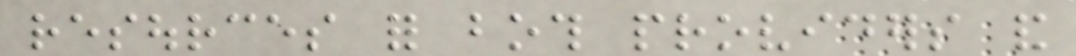resources for both providers and
